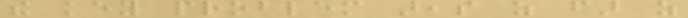the key problem areas as far as
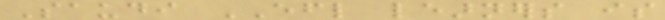Saudi EFL learners is
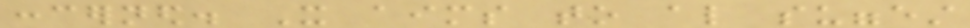concerned. It aims to also suggest
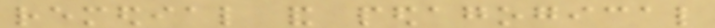remedial and pedagogical
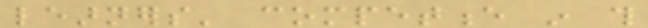learners' competence in this
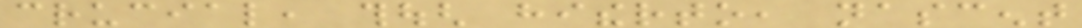crucial, though hitherto, nascent
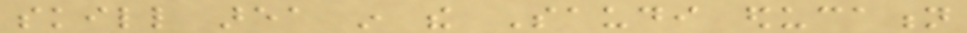skill area in the Saudi education
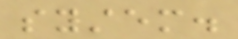system.
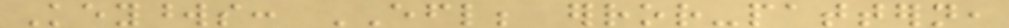Keywords: EFL; error-pattern,
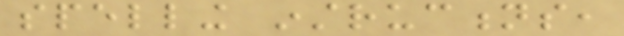spelling instructions,
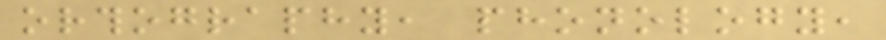orthography, phonology,
